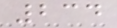234
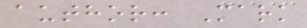author: Mark
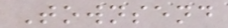Townsend
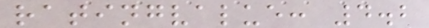ratingvalue: 4.2
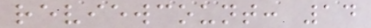reviewcount: 14
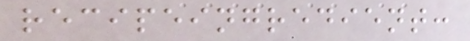recipeingredient:
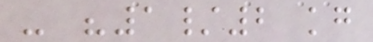- "1/2 kg
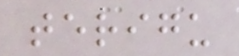terigu
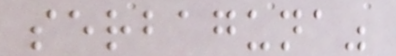serbaguna"
